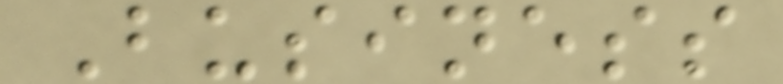Business
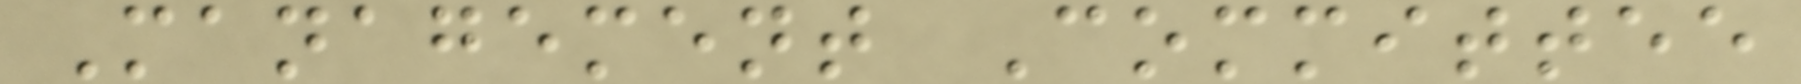Management Committee
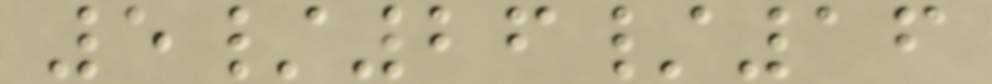5/26/16
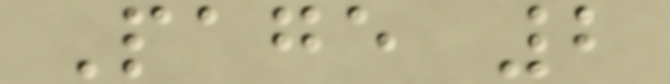Page 2
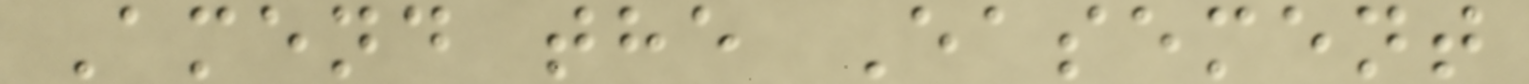Amend the Easement
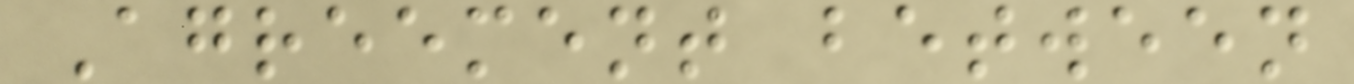Agreement between
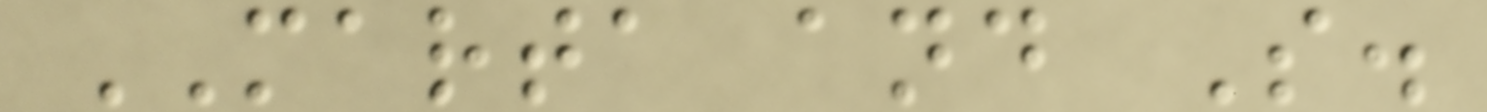MARTA and S.
